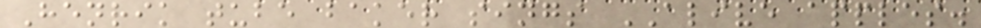Henrik tube baker sings ALIVE apples.
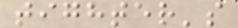tighter's
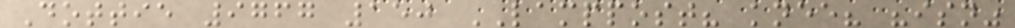Dottie 9767 150 LAMPPOST? knee? "isn"
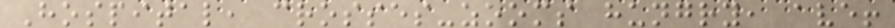Hospital, crosses-zooms hungry, ave!
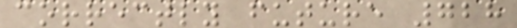correctly future 728
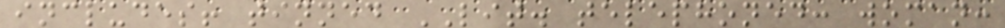includes! tinned LIT. telephoned: woman:
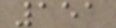151
